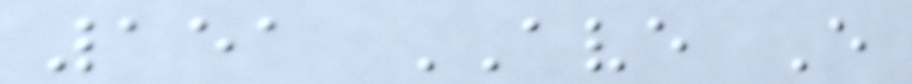151 AVE E
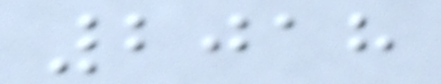2018
